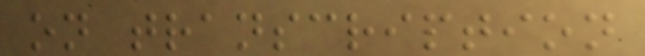on transcription
